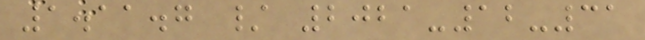1.11.7 / 2021-12-31
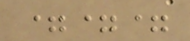===
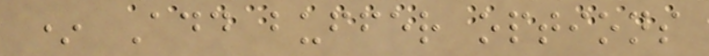* Add buffer options
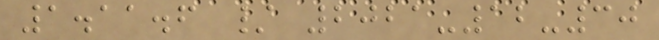1.11.6 / 2021-12-30
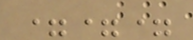===
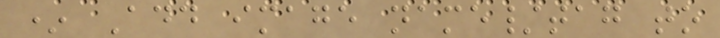* Add image name/tag to
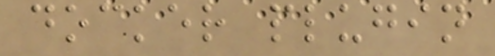docker plugin
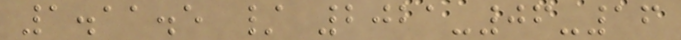1.11.5 / 2021-06-16
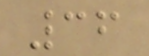36
